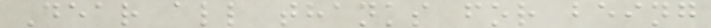Dear all thanks for being
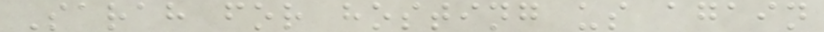Sarah for hosting us again
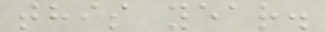this year.
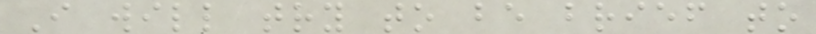I will try to be brief to
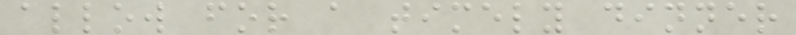allow for a timely dinner
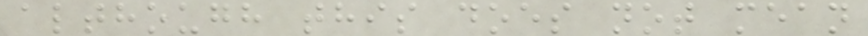although this does not mean
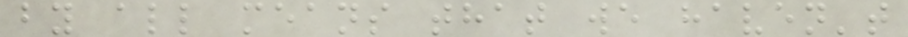by all means that we haven't
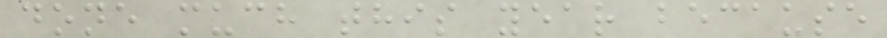done much this year because
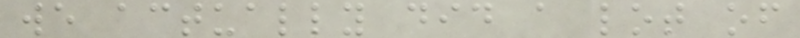we actually did a lot of
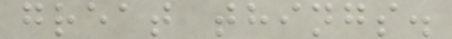great things.
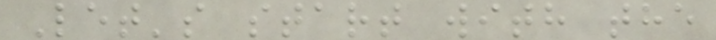Let's start with the
